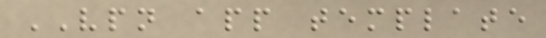VPN app template
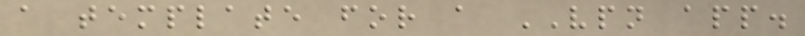a template for a VPN app.
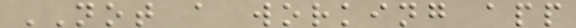NOT a working app
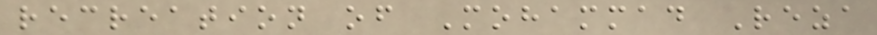recreation of Mohammad Reza
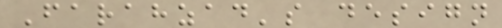Farahzad's design
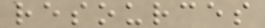resources
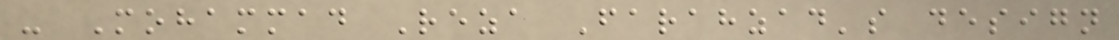- Mohammad Reza Farahzad's design
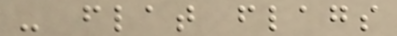- flat flags
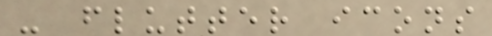- flutter icons
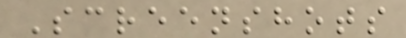Screenshots
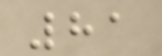81
